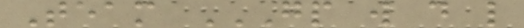Team GP W D L
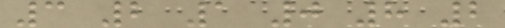3 2 1 0 8 2
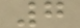7
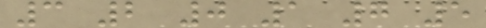3 2 0 1 7 5
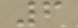6
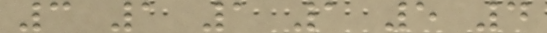3 1 1 1 5 4
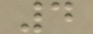4
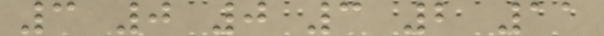3 0 0 3 2 11
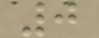0
